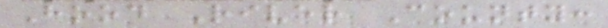Hood River County:
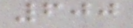600
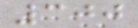300
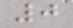0
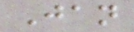Jan
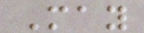May
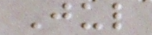Jul
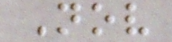Nov
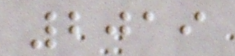2019
